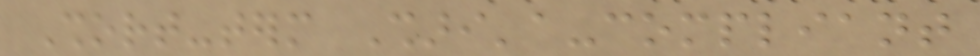Short-term Shari'a-compliant
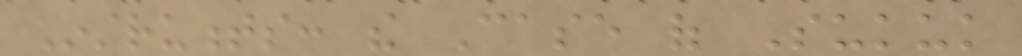Instruments: the Case of Sukuk
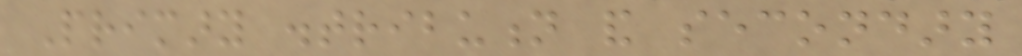Primary distribution and secondary
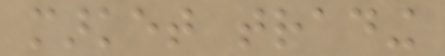market trading
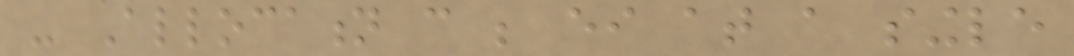- Allocation can be either at a single
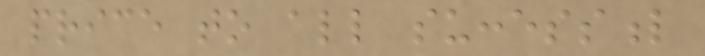price to all successful
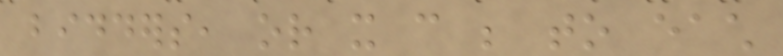bidders, or it can be to each
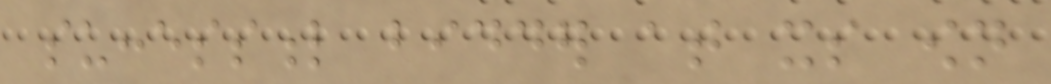successful bidder at its own
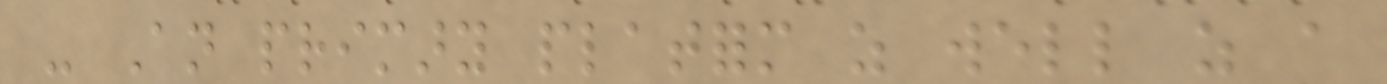- An primary platform as well as a
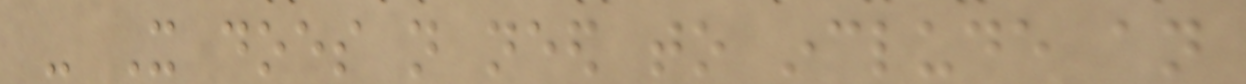- It does not need to include an
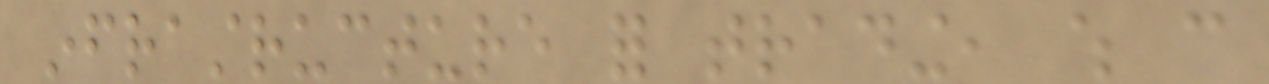infrastructure for trading, which can
